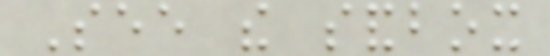See the sandbox
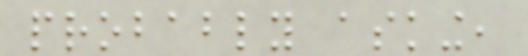probably asking,
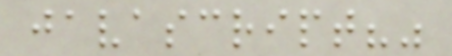javascript?"
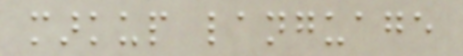markup language
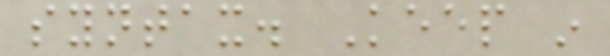syntax. Keep in
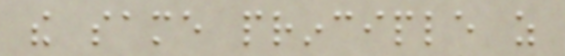the same principle as
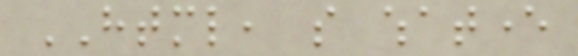HTML, so whatever
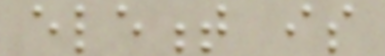element is
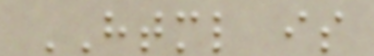HTML is
